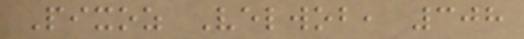Pixoz Velwob, 308
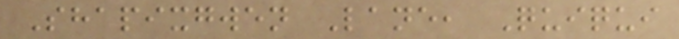Shapixgwen Lane, Quiqui
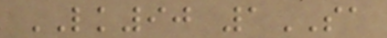LK90 1SA
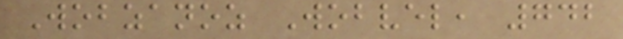Wobzanoz Wobvel, 742
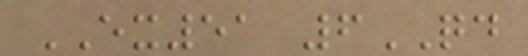EX51 6QD
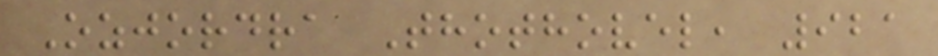Ozjordra Thothovel, 921
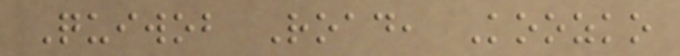Quiwob Road, Koozko
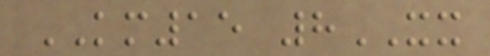KM15 8XX
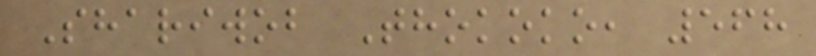Shariwob Thokoko, 568
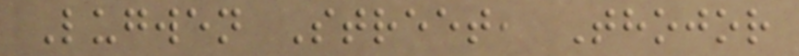Lugwen Street, Thojor
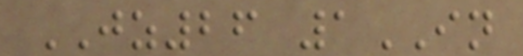JZ26 1IN
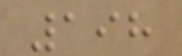198
